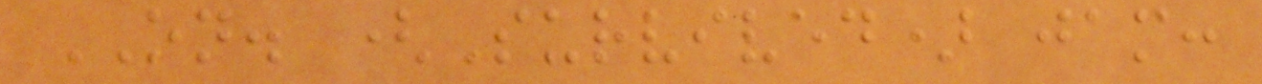ON. (Survived) jam:
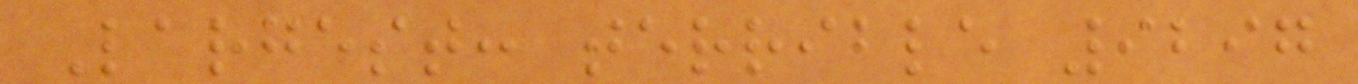Largest: terrible 9297
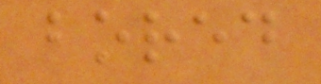bored
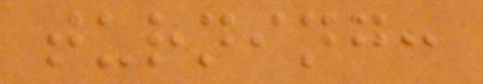turning:
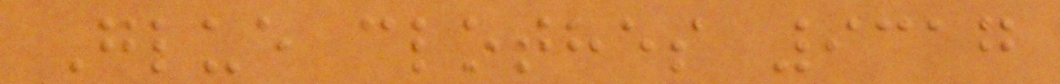Glue clothes 9317
